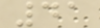41
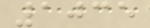1035
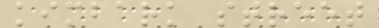kimbark street
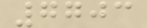7703
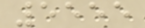5555
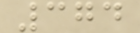374
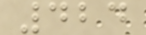424
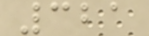321
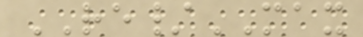RE/MAX
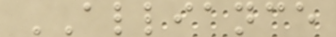ALLIANCE
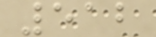512
